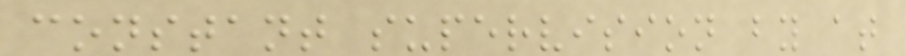constant supervision by at
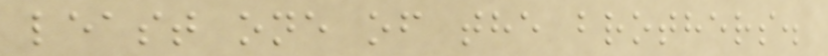least one of the brothers.
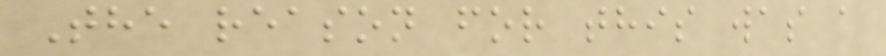The reason for this was a
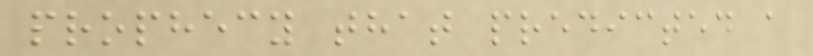prophecy that predicted a
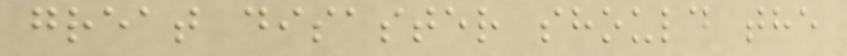great disaster should the
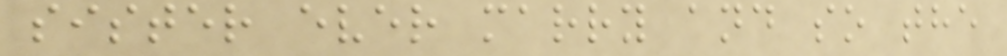sister ever marry and so the
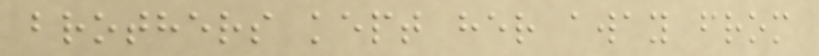brothers kept her away from
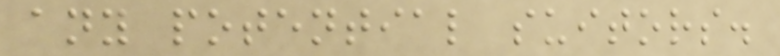any potential suitors.
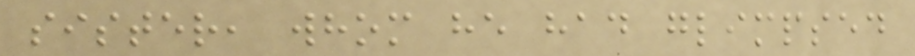sister, whom he had glimpsed
